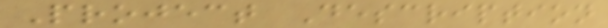Project Description
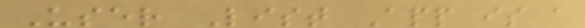User List App is a
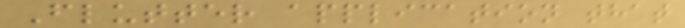Flutter application that
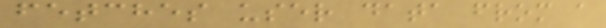fetches user data from a
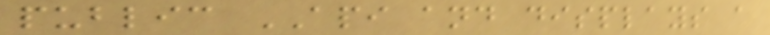public API and displays a
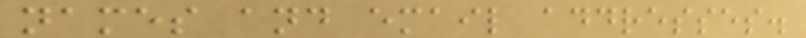names and email addresses.
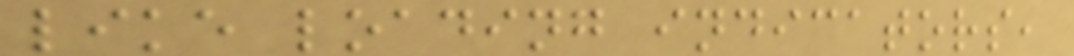like loading indicators,
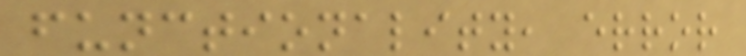functionality, error
